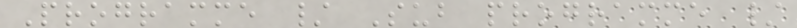Programme / Sub programme /
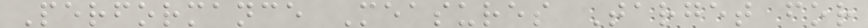Performance Measures Target for
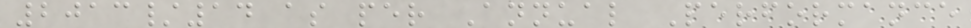2013/14 as per Annual Performance
